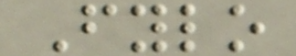Fylo
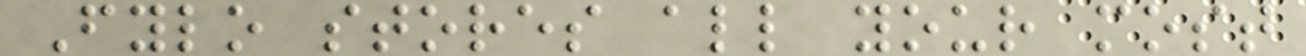Fylo stores all your most
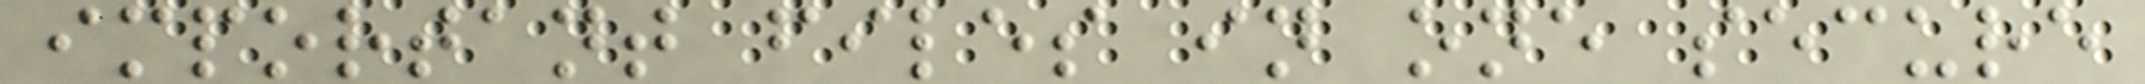important files in one secure
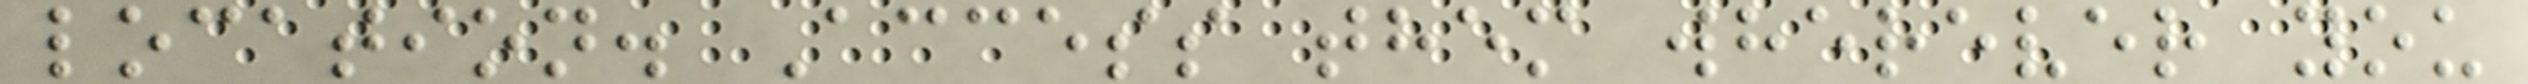location. Access them wherever you
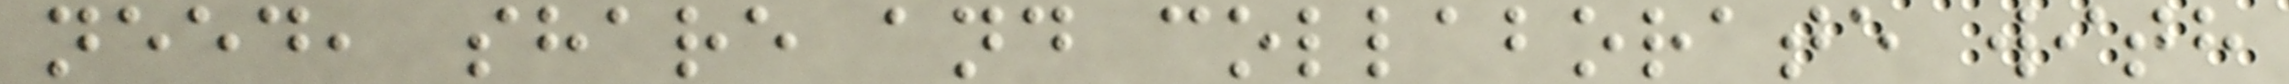need, share and collaborate with
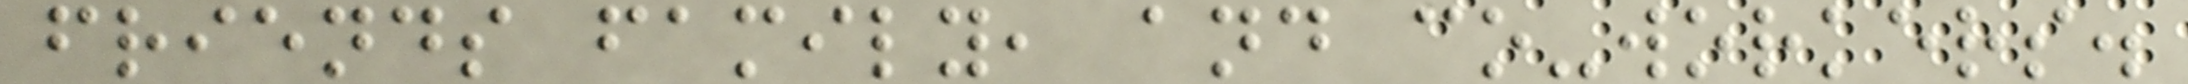friends family, and co-workers.
